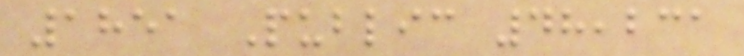1851 Public 48,231
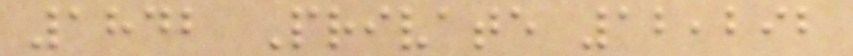1842 Private 12,292
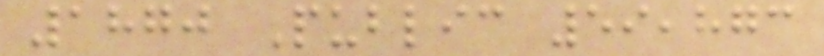1870 Public 59,873
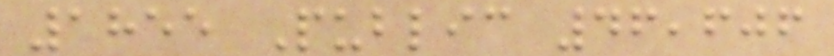1855 Public 46,606
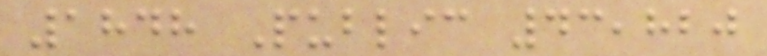1848 Public 43,820
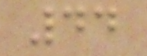44
